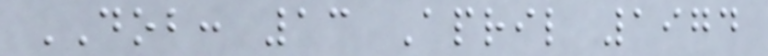DOB: 13 April 1974
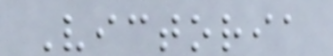Victoria
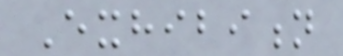Exhibition
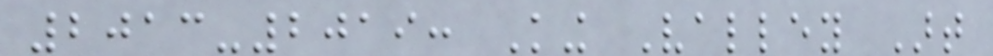2013-2019: King Valley Art
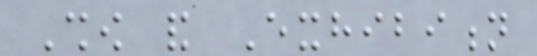Show and Exhibition
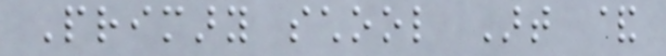Primary school Art &
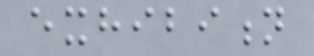exhibition
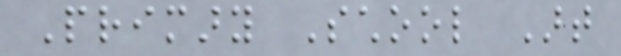Primary School Art
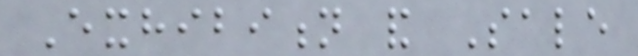Exhibition and Sale
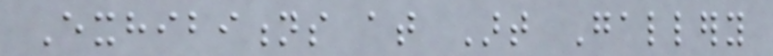Exhibitions at Art Gallery
